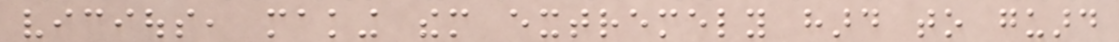vicious, making them extremely hard to guard
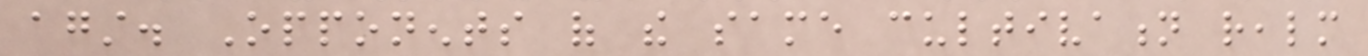against. Opponents of the same cultivation realm
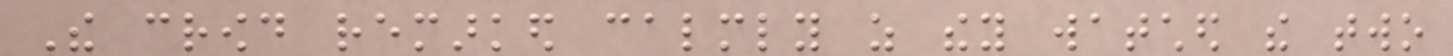The crowd remarked calmly as they watched the two
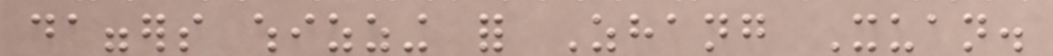daggers whizzing for Zhang Xuan.
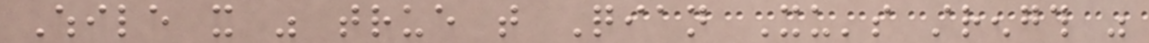While it was true that Qian Xu's strength was
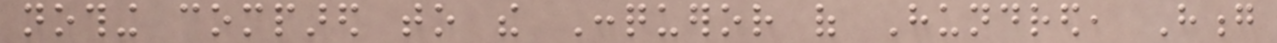nothing compared to the Conqueror of Hundred, Hong
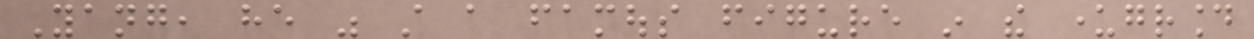Yang, he was still a famous figure in the underground
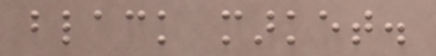black market.
